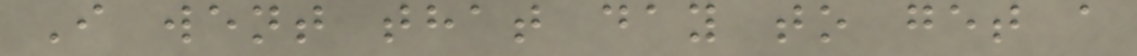I went that day to get a
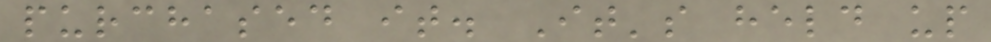purchased it. It's held up
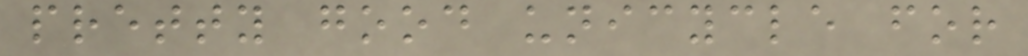pretty good unicycle for
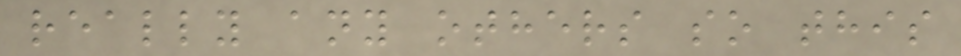really any others so this
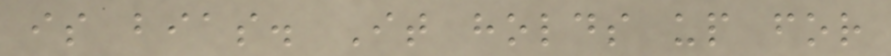is bias. It holds up for
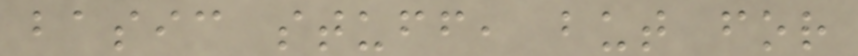basic stuff, but for
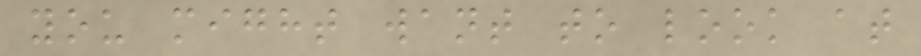you might want to look at
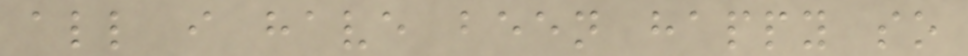all i have been happy so
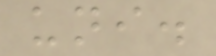uni.
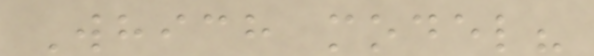Which model?
